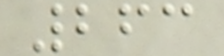263
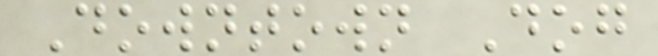Downtown Dog
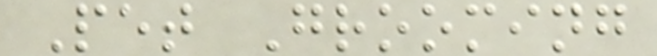Pet Grooming
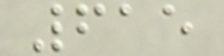615
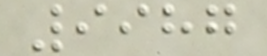9987
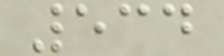534
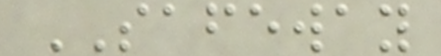SAFEWAY
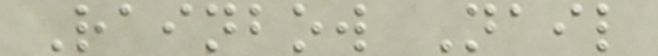Rainbow Nail
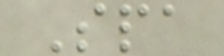Spa
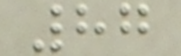87
